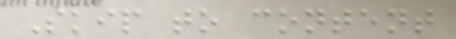Skip to content
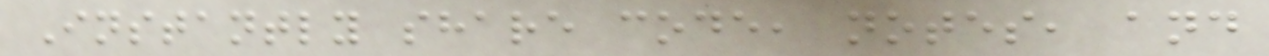Instantly share code, notes, and
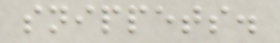snippets.
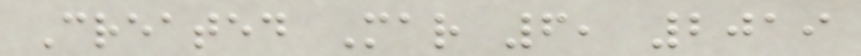Created Mar 6, 2019
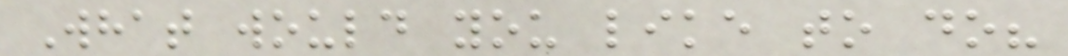What would you like to do?
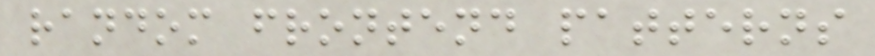random frontend patterns
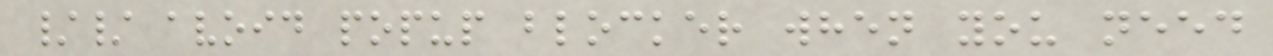// avoid popup blocker when you need
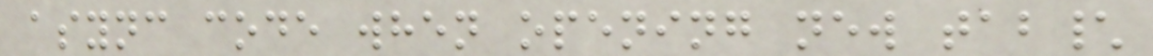async code when opening new tab\
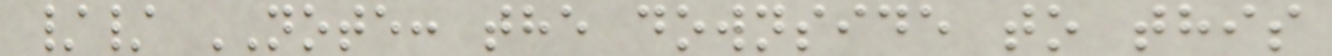// NOTE: the downside to this
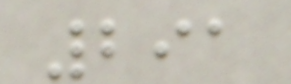291
